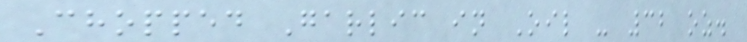Chopped Garlic in Oil - 32 oz.
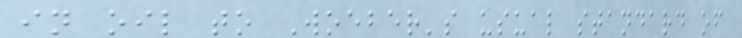in oil to Woeber's usual standard of
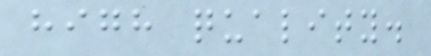high quality.
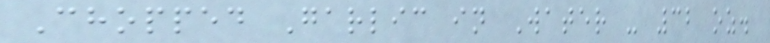Chopped Garlic in Water - 32 oz.
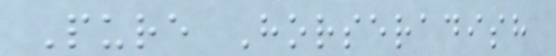Pure Horseradish
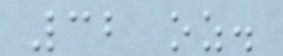32 oz.
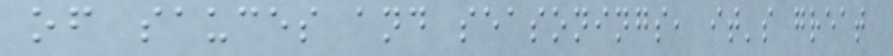of sauces and seasonings, it's great
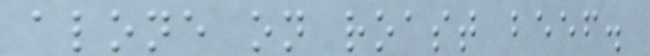alone on roast beef.
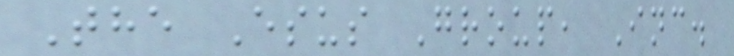The Esus Group, Inc.
